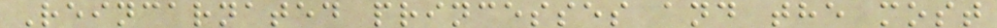Reincarnated princesses and the most
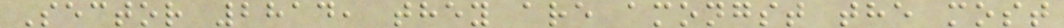Sector 2814, they are amongst the most
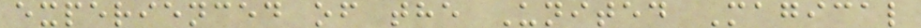experienced of the United Magical
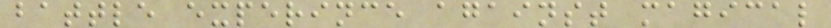battle experince against magical
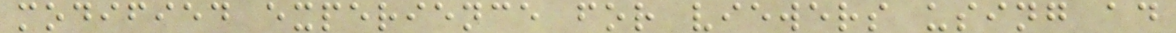modified experience for viewers using ad
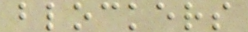blockers
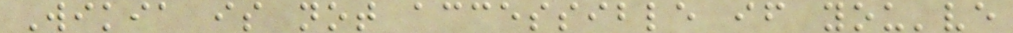Wikia is not accessible if you've
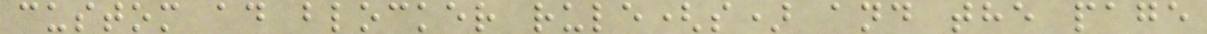custom ad blocker rule(s) and the page
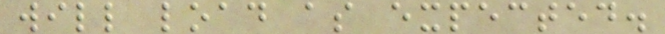will load as expected.
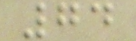74
